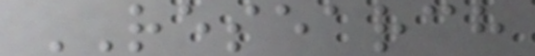RESEARCH
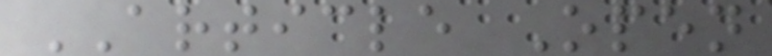ARTICLE Open
